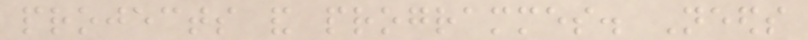projects and programmes. Needs
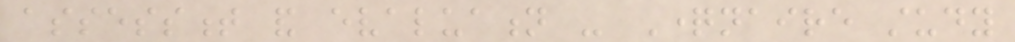assessment and evaluation - Questionnaire study
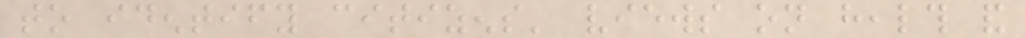to identify citizens' views on health and
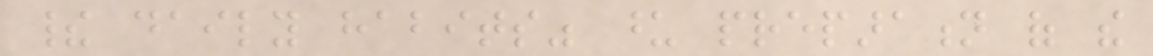their daily habits" upon preparation of the
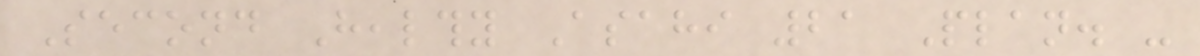Second Healthy Asahi 21 Plan. -
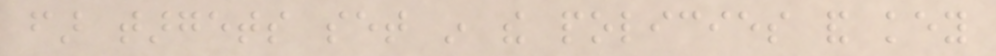far targets set in the policies and key
